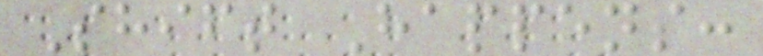Shift Happens:
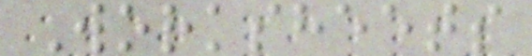Worksheets
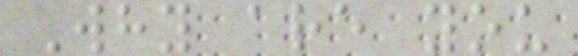Why are you
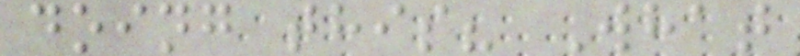doing this? What
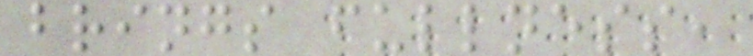brings fullness,
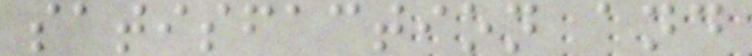satisfaction and
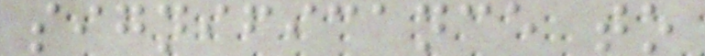significance to
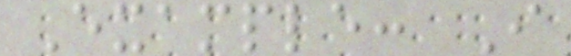Example: I
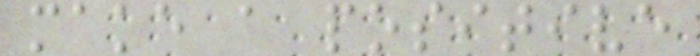make a positive
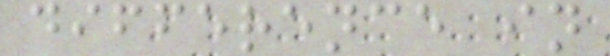difference in
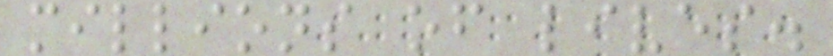millions of lives.
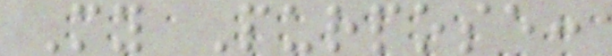My Purpose:
